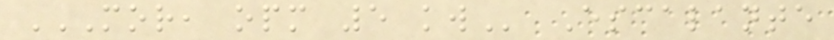MOR, OPM 5 KW Escalante
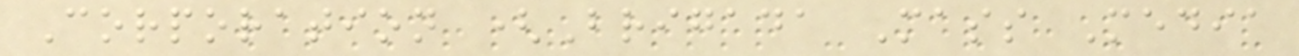Corporation (Brigada Mass Media
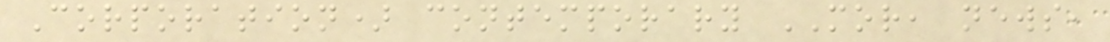Corporation) contemporary MOR, news,
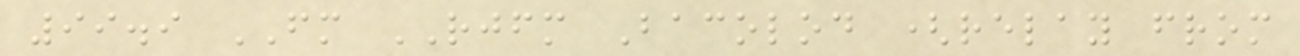99.9 FM RJFM Bacolod (relay from
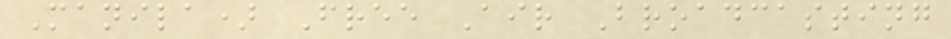Manila) Free Air Broadcasting
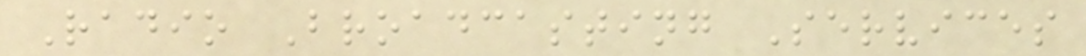Radio Broadcasting Services
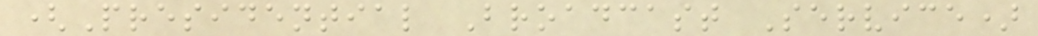(Presidential Broadcast Service)
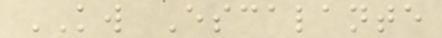KW Escalante
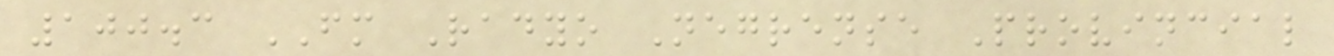100.3 FM Radyo Negrense Provincial
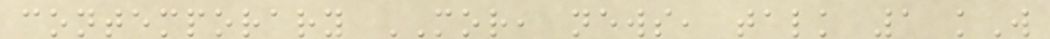contemporary MOR, news, talk 1 kW
